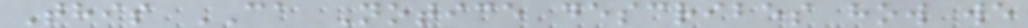This CA Notice describes how we
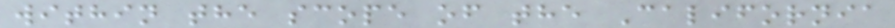within the scope of the California
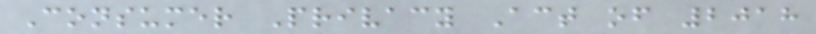Consumer Privacy Act of 2018
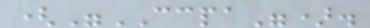("CCPA").
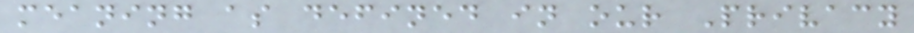meaning as defined in our Privacy
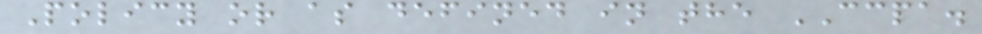Policy or as defined in the CCPA.
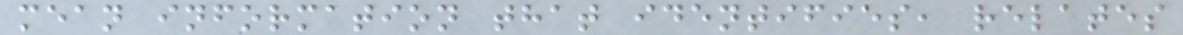mean information that identifies, relates
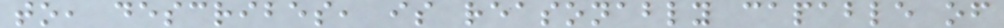to, describes, is reasonably capable of
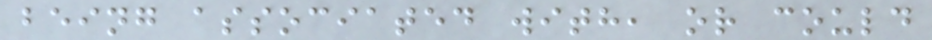being associated with, or could
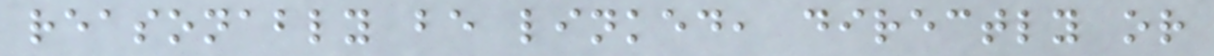reasonably be linked, directly or
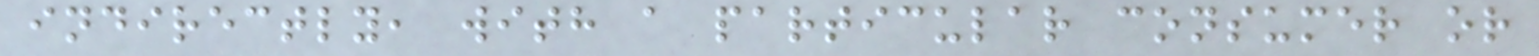indirectly, with a particular consumer or
